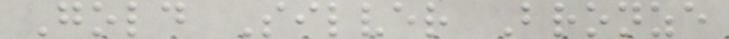Gold Silver Bronze
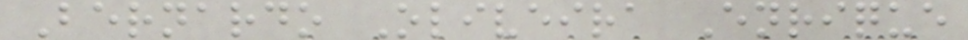Bernardo Oliveira Enrique
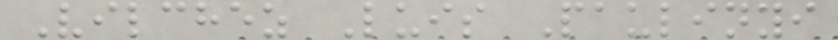Vilchez Luis Paulinyi
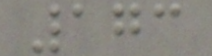173
